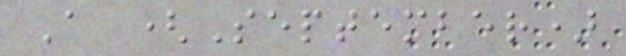A (September)
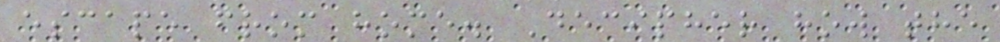escape from home. Decipher how the
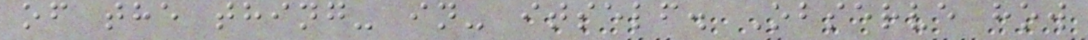of the thing- in- itself. Observe how
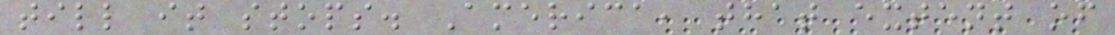till it stops. America, that extent of
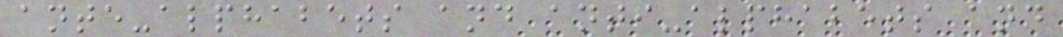ante-alphabets and anti-alphabets and
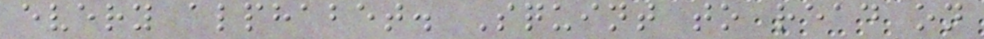every alphabet. Squint to read on
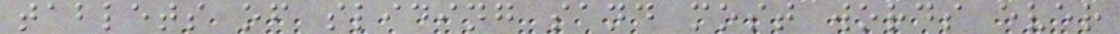tablets of sliding sand most words ever
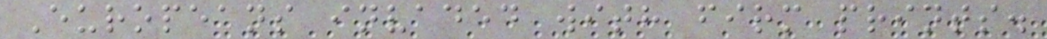Europeans invaded with firm prints.
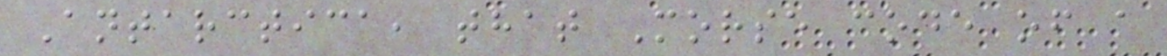Antarctica, that Morse code of a
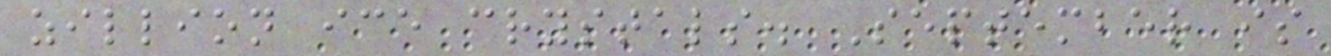zillion ice crystals. September is
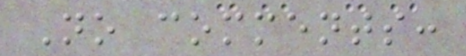No comments:
